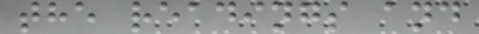the readings and
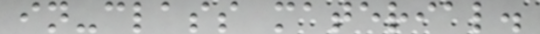in-class material.
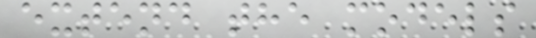extend the models
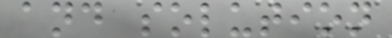and solution
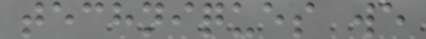techniques we
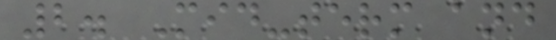2. Mid-term and
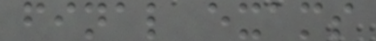final exams
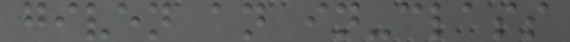given an in-class
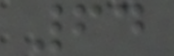64
